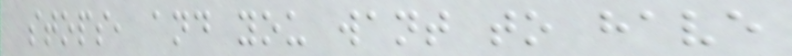stops, and you want to have
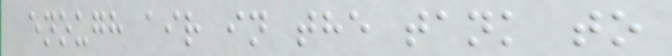enough air in the tank to
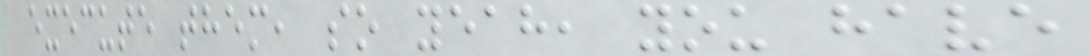execute them, so yeah, you have
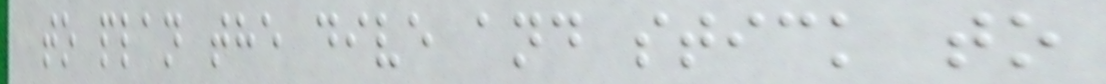to plan the dive and stick to
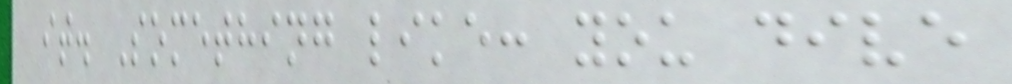it. Something like: you dive
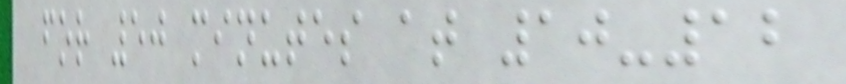for 50 minutes at 10-12
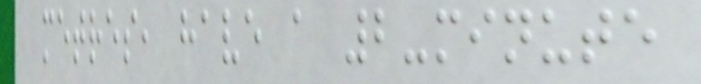metres, have a 2-minute
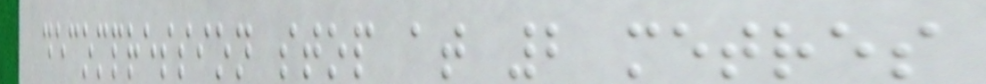decompression stop at 2 metres
